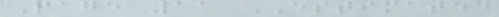Page 11 ESTIMATED
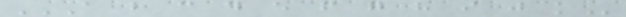A B C D E F G H I J K
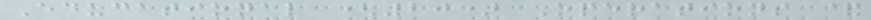Educational (20) Operations &
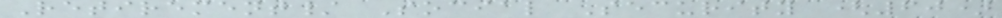Retirement/ Social Security (60)
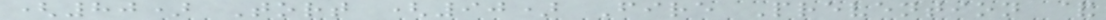(80) Tort (90) Fire Prevention &
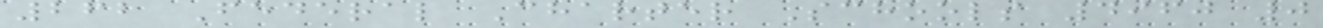262 Federal Charter Schools 4960 0
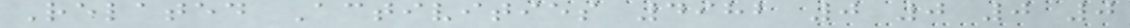Related Activities 4982 0 0 0 0
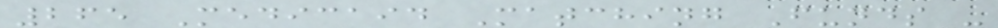265 Medicaid Matching Funds -
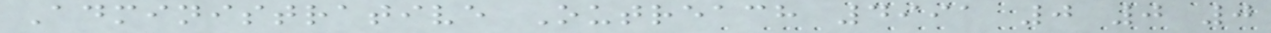Administrative Outreach 4991 0 0 0
